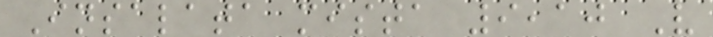Insalata mista 9,10 V
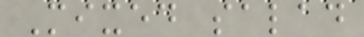Mixed salad
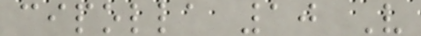cipolla 10 V
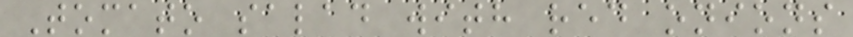Tomato salad with red onions
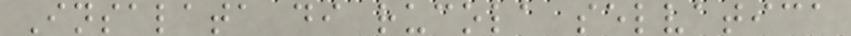Insalata di rucola selvatica
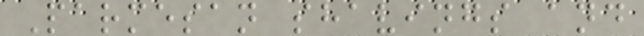Parmesan shavings and
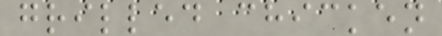grilled chicken
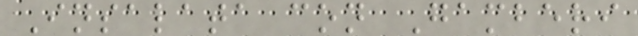Insalata con Gamberi
